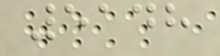5148
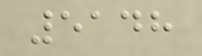5148
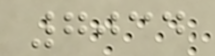7034
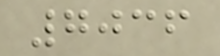7036
